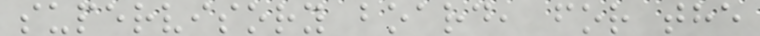supervisory board, for the
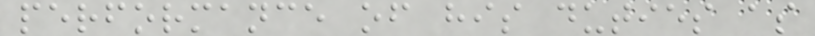performance of his duties as
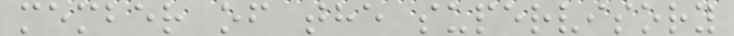member of the supervisory
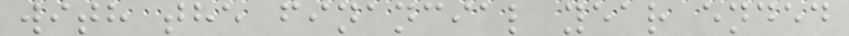with the financial year ended
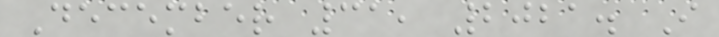December 31, 2021. I
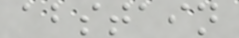abstain
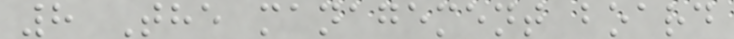8 The management board
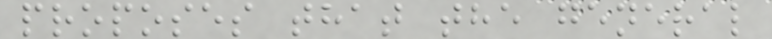proposes that the general
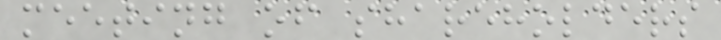meeting of shareholders
